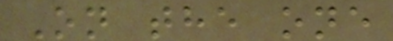On the one
